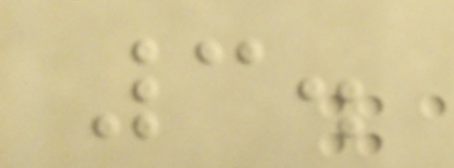3.
